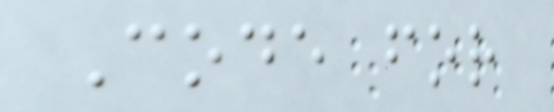Code for
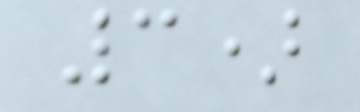3)
